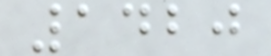1420
